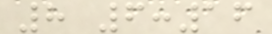8 6:16
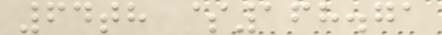64th $168.71
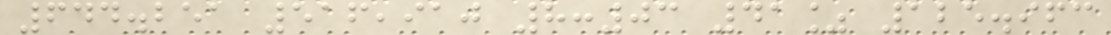644.251 516,910 8:03 41% 125.963
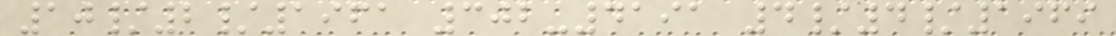10/2/1961 302-4191 4/4/1969
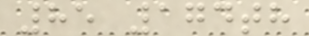85 174th
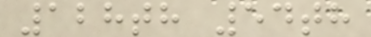128th 54th
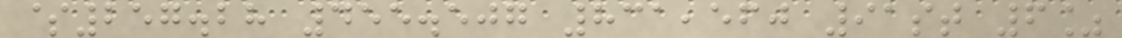$257.28 455.507 831,560 91st 6%
